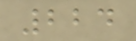224
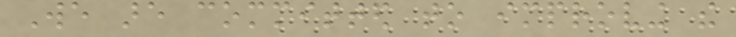We are committed to improving the
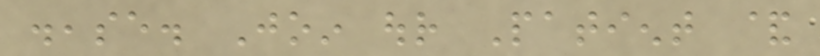disease. Join our Patient &
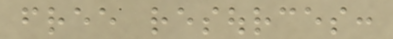free resources:
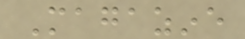Magazine
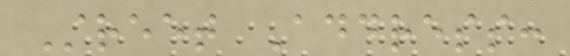Street Address:
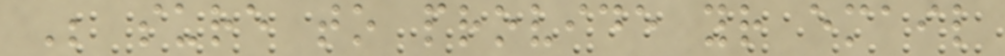Be sure to provide your email
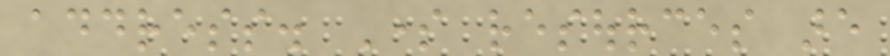address. Some resources are
